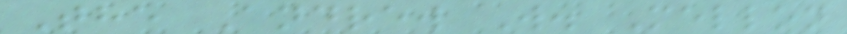The Andrew W. Mellon
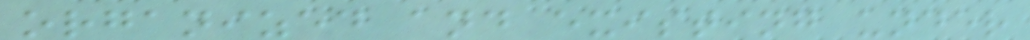organized and existing under
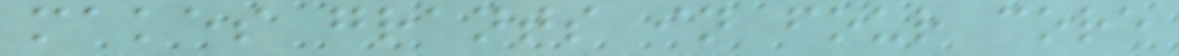makes grants in four core
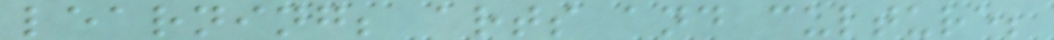learning; arts and culture;
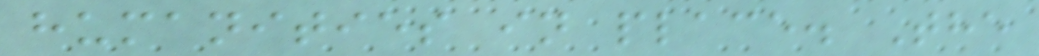humanities in place. The
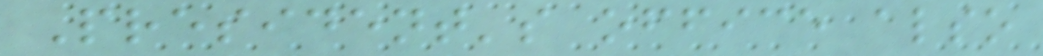President's office also
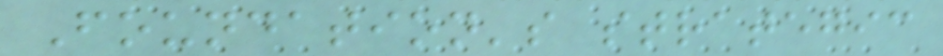Foundation's strategic
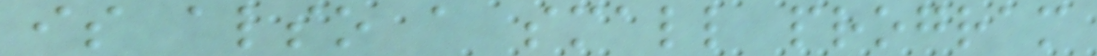is also a small program
